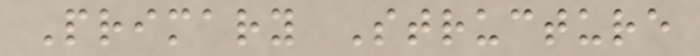Primary Structure
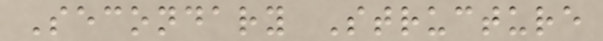Secondary Structure
